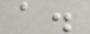a.
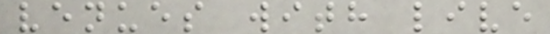venues with live
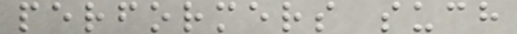performers such
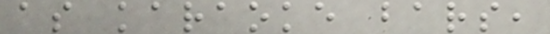as karaoke bars,
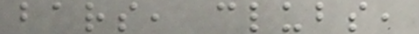bars, clubs,
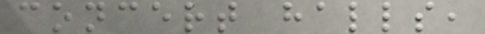concert halls,
